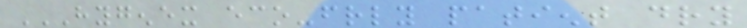HYGENEX ECO-FRIENDLY PATIENT DRY
